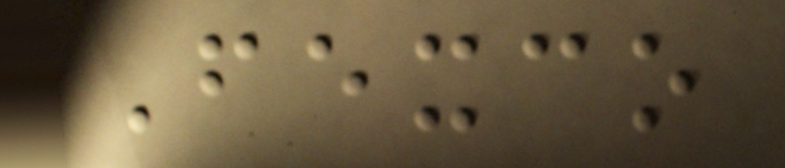Fexco
